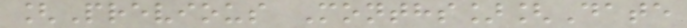[Previous Months][Date
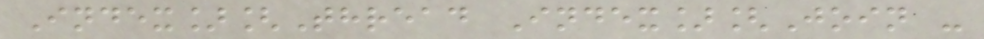Index][Thread Index][Join -
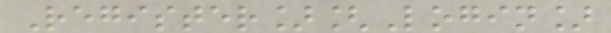Register][Login]
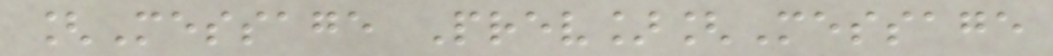[Message Prev][Message
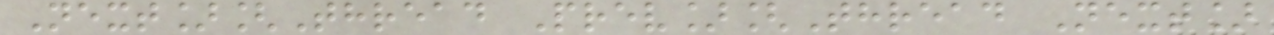Next][Thread Prev][Thread Next]
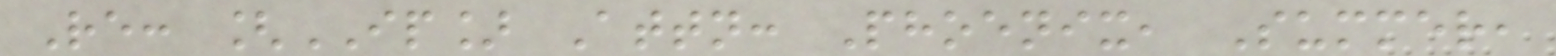Re: [IP] Attn: Phoenix, Summer,
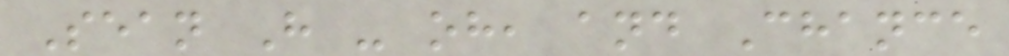Sean H - oh, and Chance
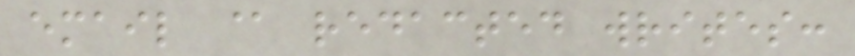email @ redacted writes:
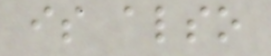is also
